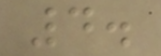4.
